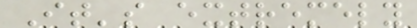It's extremely
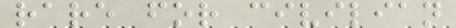rare for civilian
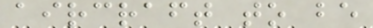aircraft to be
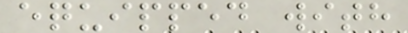equipped with
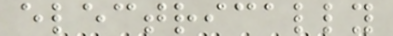electrically
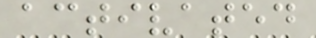activated
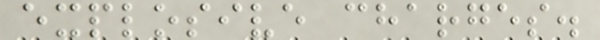explosive charges.
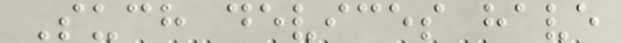Such devices have
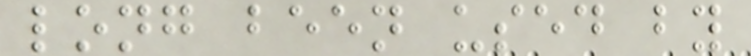long been used by
